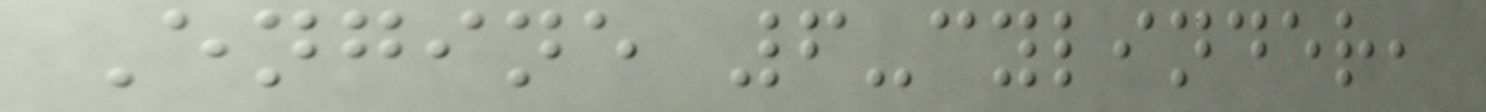Engine 6-cylinder,
